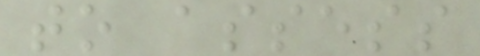to assess
